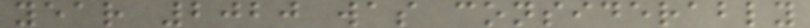year 2020 was considerably
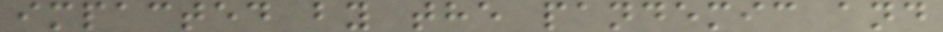impacted by the pandemic and
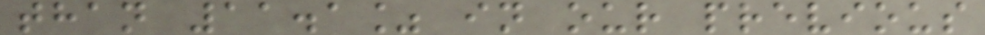than 11.1% in our previous
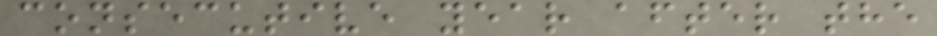consecutive year after the
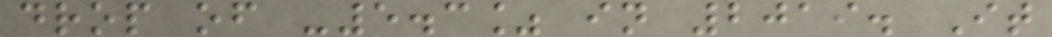drop of -5.3% in 2019. It
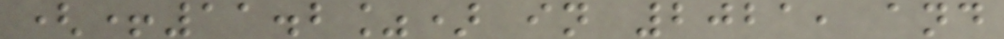(+11.2%) in 2021, and
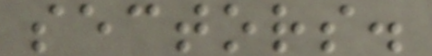sectors.
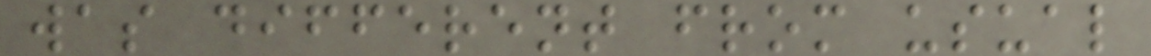was different from usual
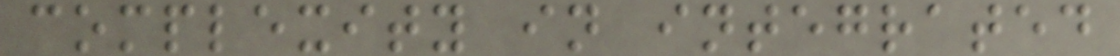complexity in integrated
